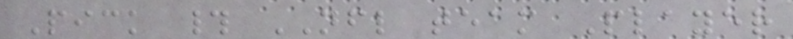Pick # NFL team Player
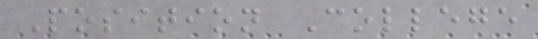Position College
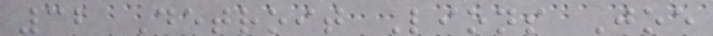32 Detroit Lions Joe
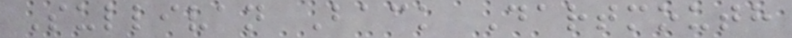Sullivan Back Dartmouth
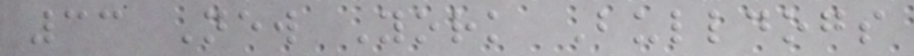33 New York Bulldogs
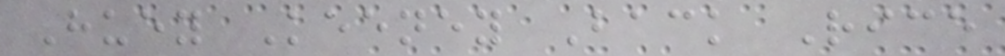Huey Keeney Back Rice
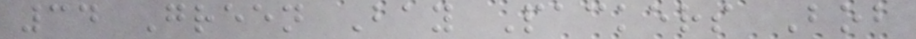34 Green Bay Packers Bob
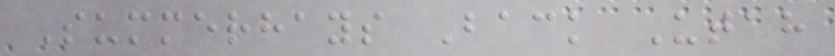Summerhays Back Utah
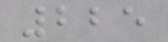225
